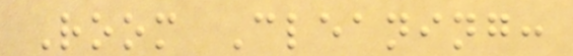Room Cleaning:
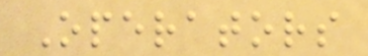Operators
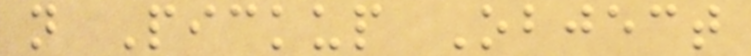n Pickup Object
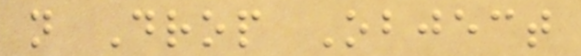n Drop Object
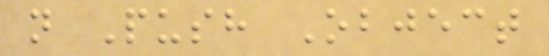n Push Object
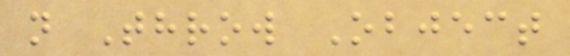n Throw Object
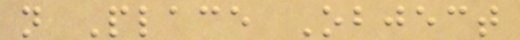n Place Object
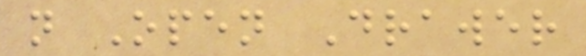n Open Drawer
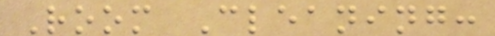Room Cleaning:
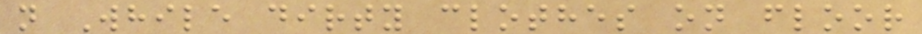n While dirty clothes on floor
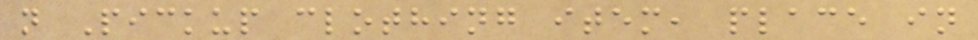n Pickup clothing item, place in
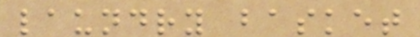laundry basket
